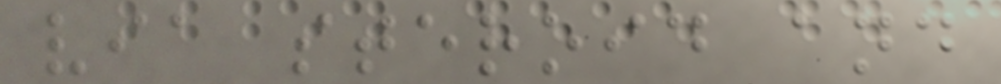via steroid and
